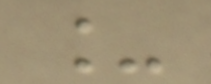_
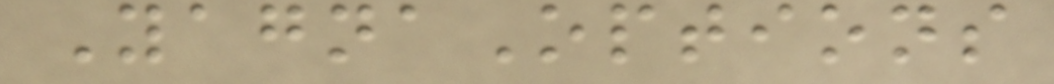YagnaOptions
